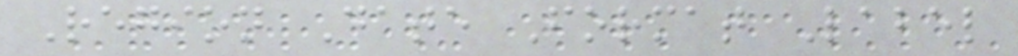Region Date Format Label
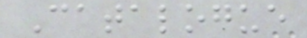Catalogue
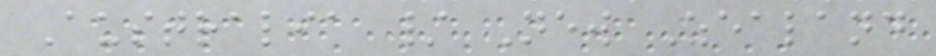Australia / New Zealand
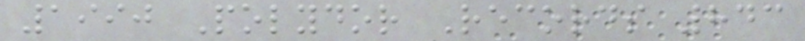1990 Polydor Records 843
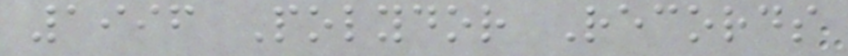1996 Polydor Records
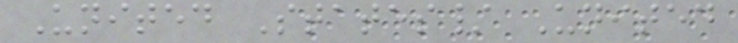United States/ United
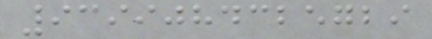9399084325729
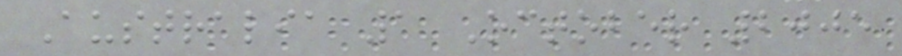Australia 1 October 2005
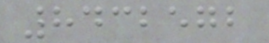8432572
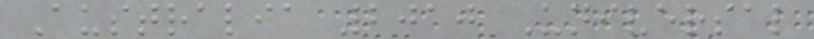Australia 2010 Universal
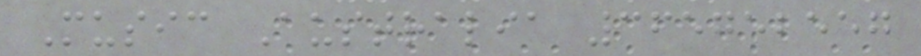Music Australia 365752557
